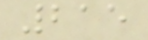215
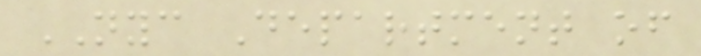NYC Department of
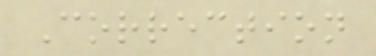Correction
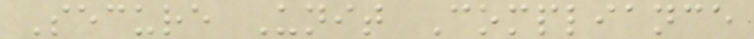Secure Unit Compliance
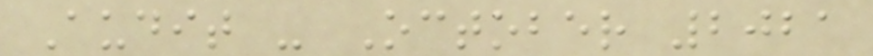Audit - October 2021
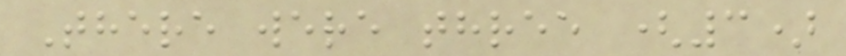There were three (3)
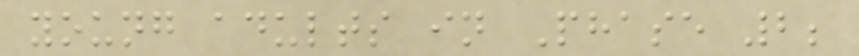young adults in Phase 2;
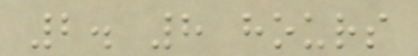2. 8 hours
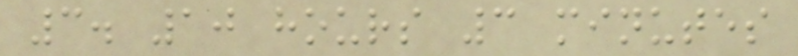3. 10 hours 3 minutes
